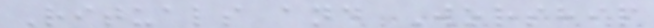Rituals and Worship
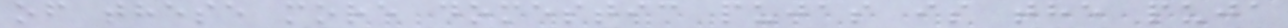of these more domestic pujas is the puja
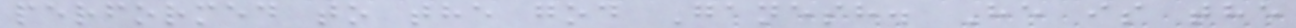performed to the god Ganesh. He is the
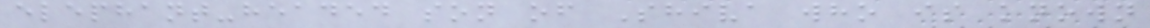elephant-headed son of Shiva who is known
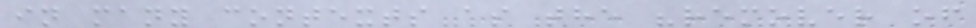in many contexts as the "remover of
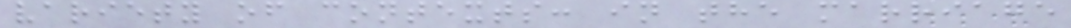variety of contexts: in the marriage
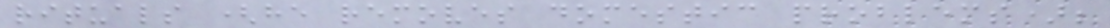rituals (he removes domestic problems);
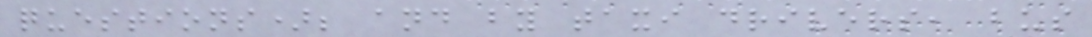questions); and by taxi drivers, bus
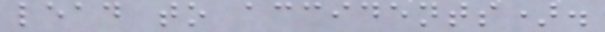lead to accidents).
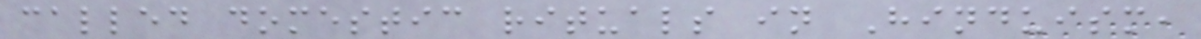called domestic rituals in Hinduism,
